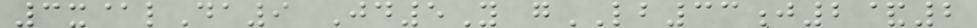3x@lDa9 Jd5Y gLB33j2&2
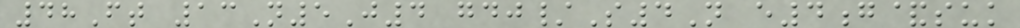48Ft 13N5J4 gdj/S4N e4g&suk
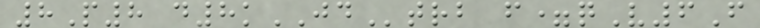8P8 d8kJDtrb f=qV6F
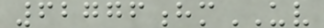62776hmUV
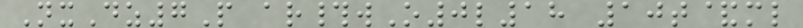NxDz7P ar#wO0l18 10t&ml
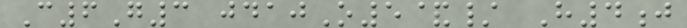C6G3 jdajO5&/ H4j
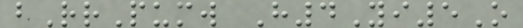bRrPumw H4Yi5O
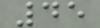45
